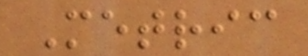Metric
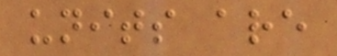units are
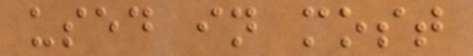used in most
